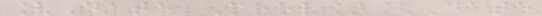[Date Prev][Date
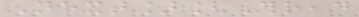Next][Thread
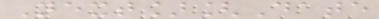Next][Date
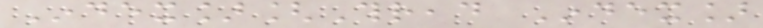Index][Thread Index]
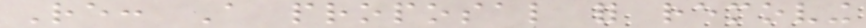Re: A proposal for removing
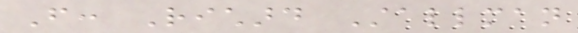From: Richard Stallman
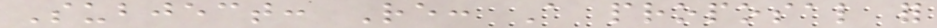Subject: Re: A proposal for
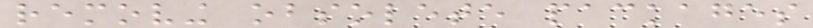removing obsolete packages
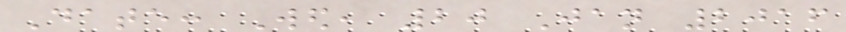Date: Wed, 20 Jan 2016
